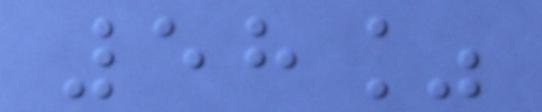58%
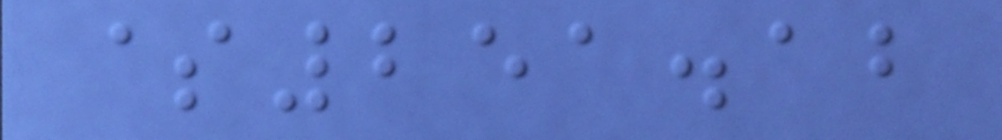$251.12
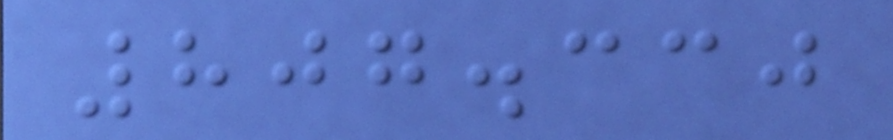807.330
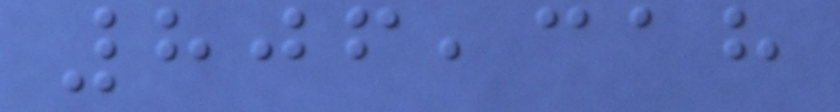806,318
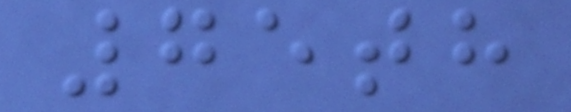75th
